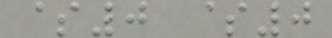$0 $0
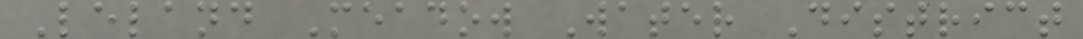Leland Meadow Water District
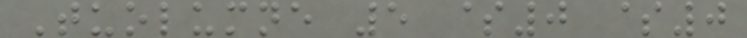Tuolumne 5 $0 $0
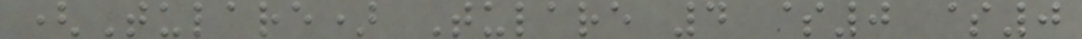(Tulare) Tulare 4 $0 $0
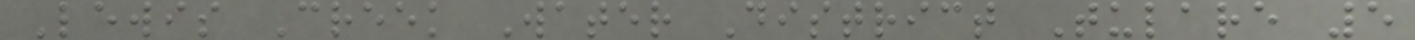Lewis Creek Water District Tulare 5
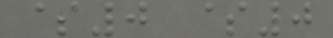$0 $0
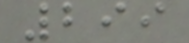299
